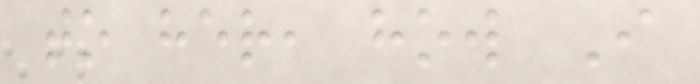to her, how I
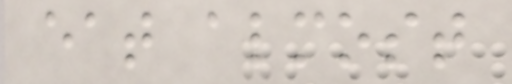eat almost
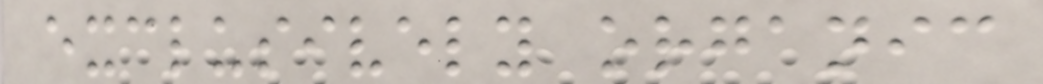exclusively organic
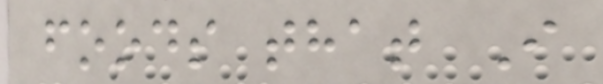foods that I
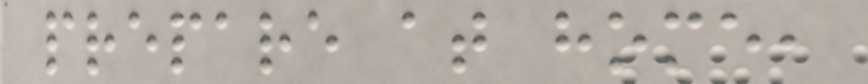prepare at home,
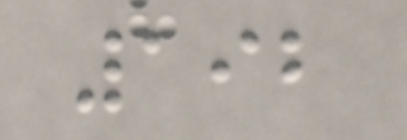192
